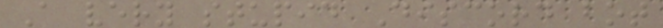A very stupid Discord bot
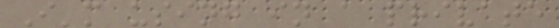I'm using in a private
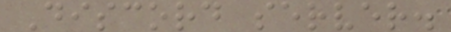Discord server.
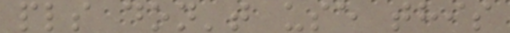pls don't use this
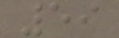59
